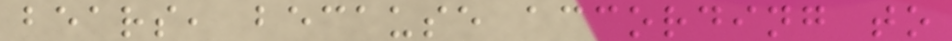bears, because according to
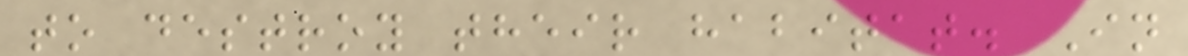to destroy their habitat. In
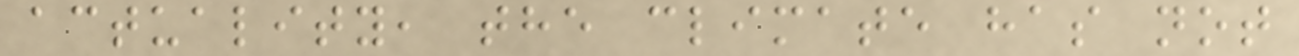actuality, the climate has not
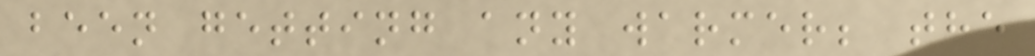been getting any warmer; the
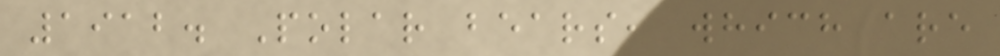1912. Polar bears, which are
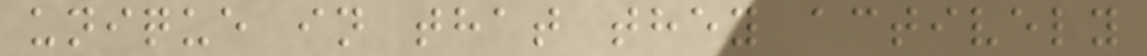unique in that they actively
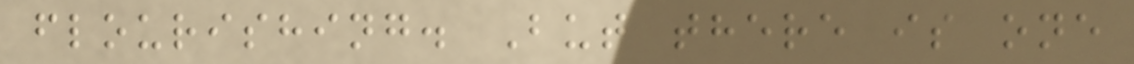flourishing. But there is one
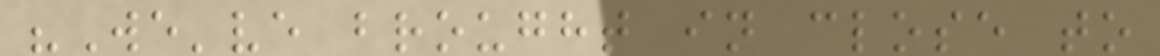"We've brought in close to
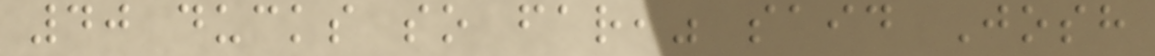40 ducks so far," said Josh
